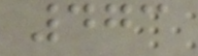473
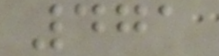471
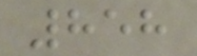858
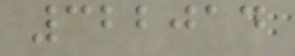322014
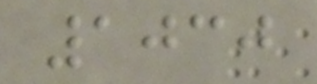1030
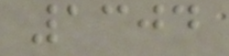1304
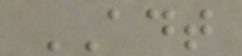ADT
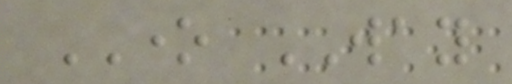ONE WAY
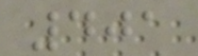401
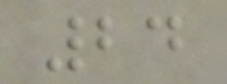24
